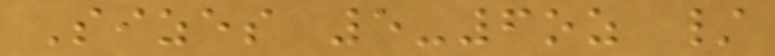Sizes 5-6oz /
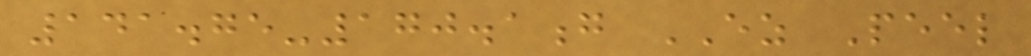141.75-170.1g EZ Peel
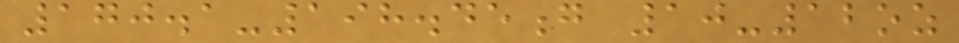170.1-198.45g 10-12oz
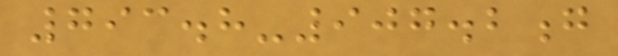793.8-907.2g
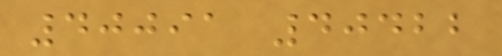40091 40422
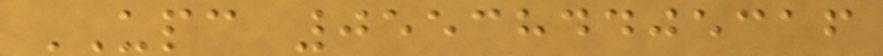UPC 055384405316
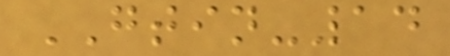GTIN-14
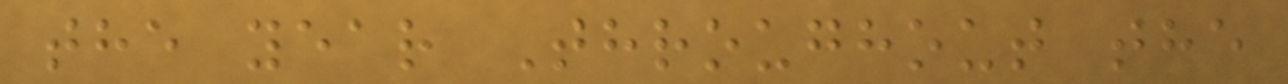the year Throughout the
